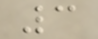3
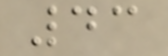43
